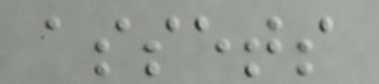assets
